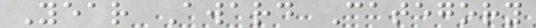Year Award Category
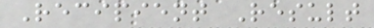Recipient Result
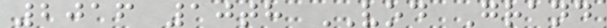2016 10th VOD Grand
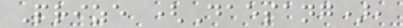Prize (Daesang),
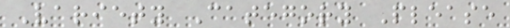Variety Category Please
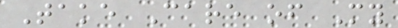Take Care of My
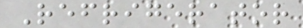Refrigerator
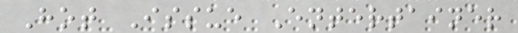Hot Issue Entertainer
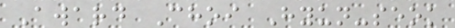Award Choi Hyun-seok
